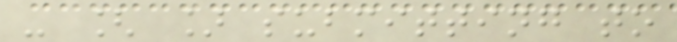- [ ] submitting to
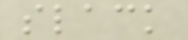slack
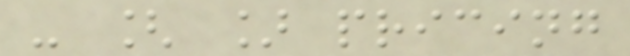- [ ] pricing
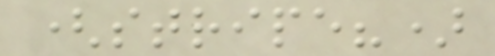(stripe?)
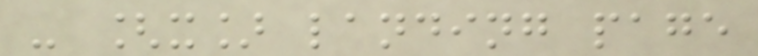- [x] landing page
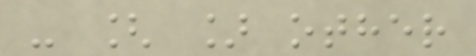- [ ] other
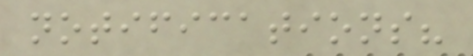notifications?
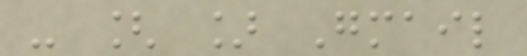- [ ] Gmail
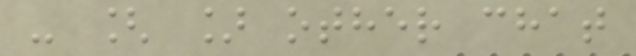- [ ] other chat
